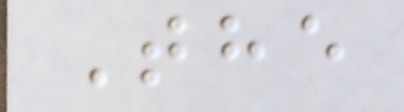The
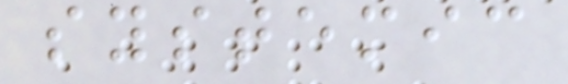systemic
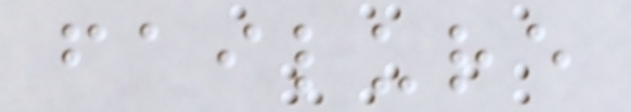failure
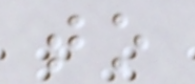to
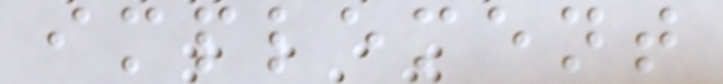implement
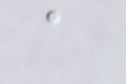a
